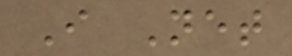I Net
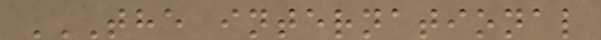THE INTERNATIONAL
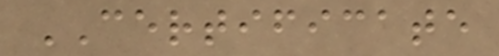CERTIFICATE
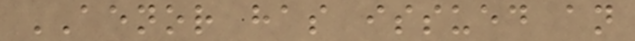AENOR has issued an
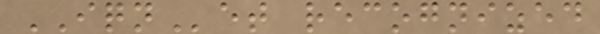IQNet recognized
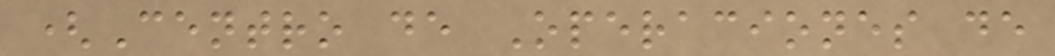(Centro de Operaciones de
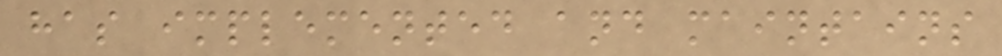has implemented and maintains
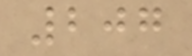207
